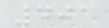401
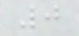0
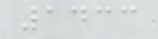1433
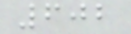602
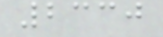2330
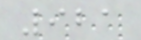921
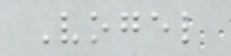Vogel
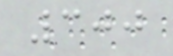300
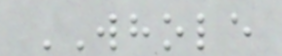WHOLE
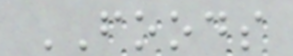FOODS
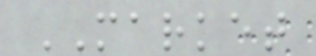MARKET
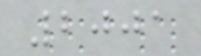2001
